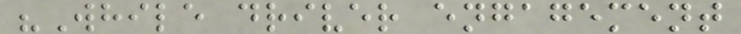"While driver engagement
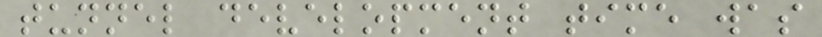tunnel development time was
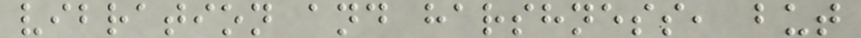vibration and harshness, but
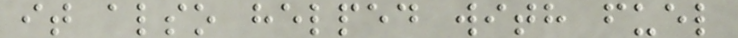it also helped with fuel
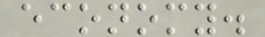economy.
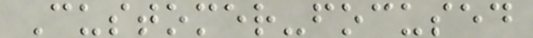Customer-focused
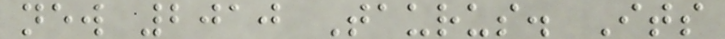new 2010 Taurus. Its
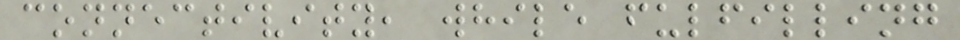connectivity, while fulfilling
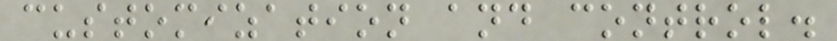customization and control.
